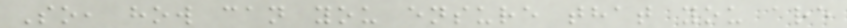So, how can you ensure that you are
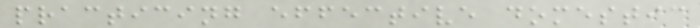practicing effective domestic
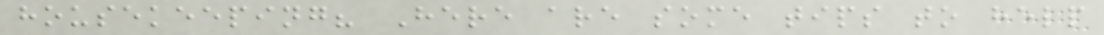housekeeping? Here are some tips to help
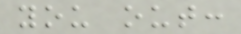you out:
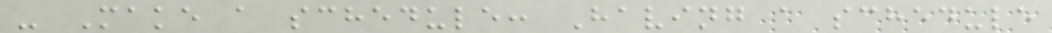- Make a schedule: Having a schedule
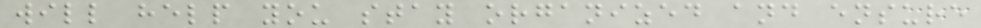will help you stay organized and ensure
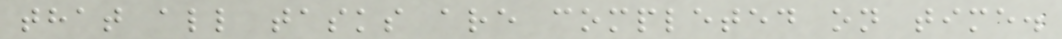that all tasks are completed on time.
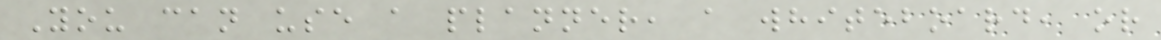You can use a planner, a whiteboard, or
